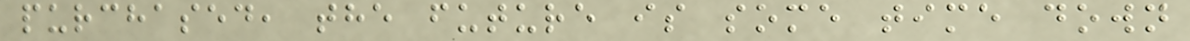purchased, the future is some time down
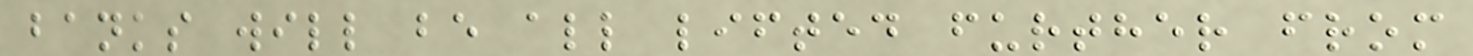banks will be all lifted further from
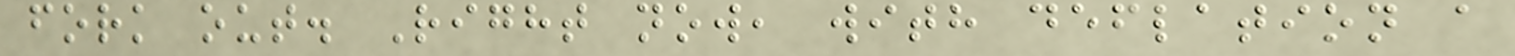fork out. Right now, with deflation a
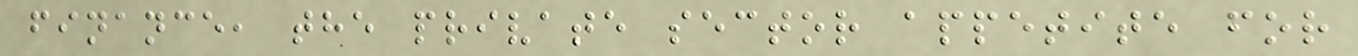finance, the private sector appetite for
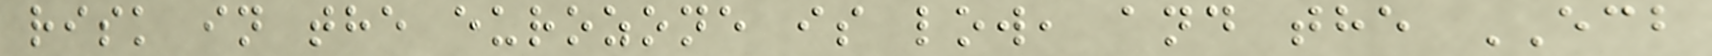risk in the eurozone is low, and the ECB
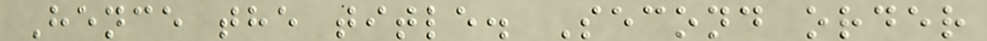Hence the title. Second order
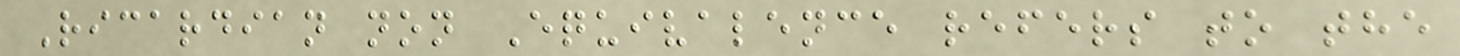Ricardian non Equivalence refers to the
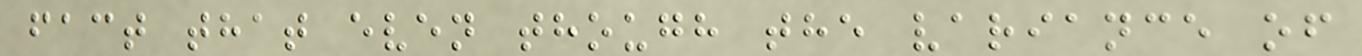fact that even though the variance of
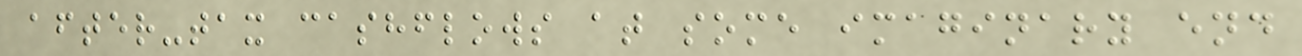after-tax cashflows at some imaginary end
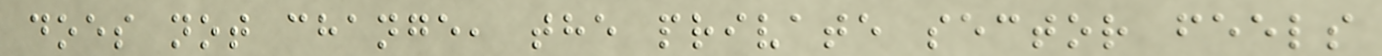does not change, the private sector feels
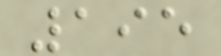195
